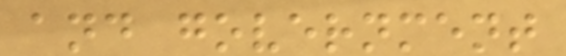and government
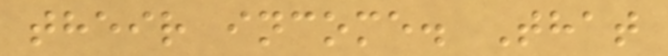their income. That
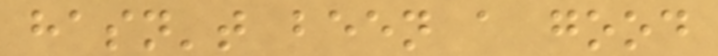hasn't been a good
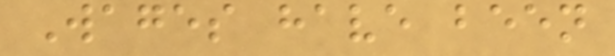Wages have been
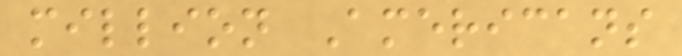million Americans
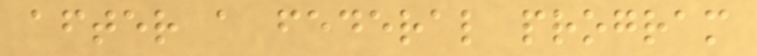after a federal program
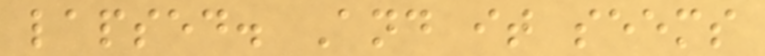lapsed. And it seems
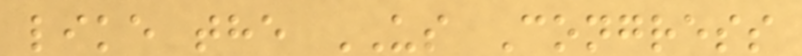like the US Congress
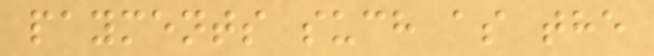payments such as the
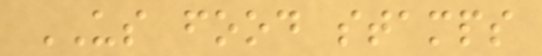US food stamps
